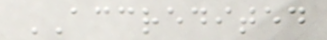ACCREDITED
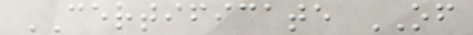CERTIFICATE OF
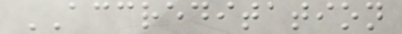ACCREDITATION
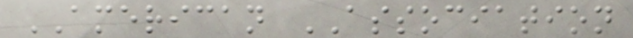AMERICAN ASSOCIATION
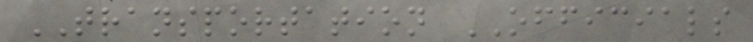TRANSPORTATION OFFICIALS
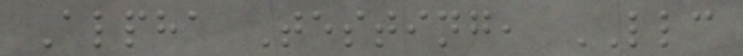Alpha Testing, LLC
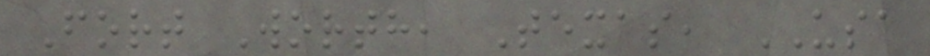Fort Worth, Texas, USA
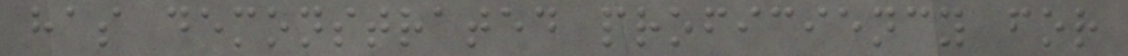has demonstrated proficiency for
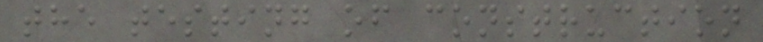the testing of construction
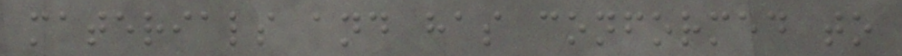materials and has conformed to
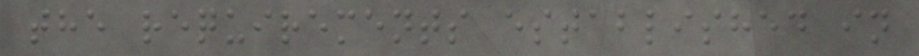the requirements established in
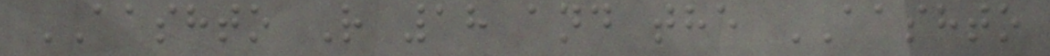AASHTO R 18 and the AASHTO
